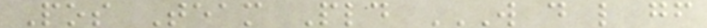Pos Team Pld W D L GF
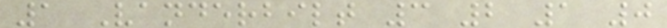1 Vanderbilt 3 2 1 0
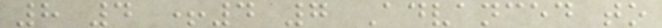8 4 +4 7 Advanced to
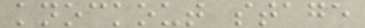knockout stage
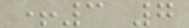+3 7
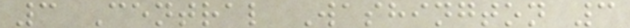3 Central Washington 3
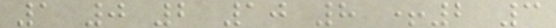1 0 2 10 8 +2 3
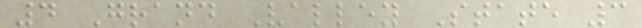4 Grand Valley State 3
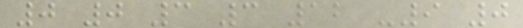0 0 3 3 12 -9 0
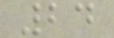24
